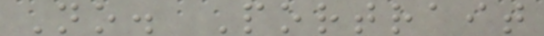No. Portrait
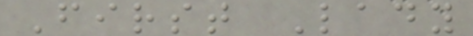First Lady
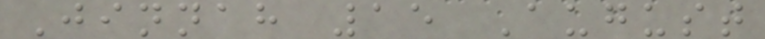Jinnah 15 August
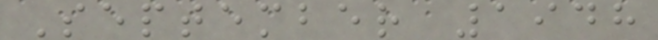September 1948
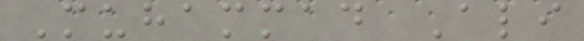Muhammad Ali
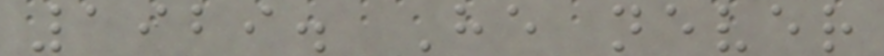1929. He never
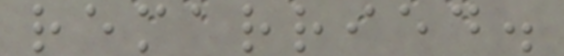remarried.
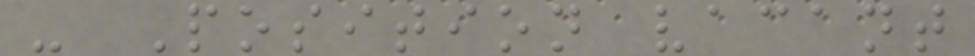- Position vacant
